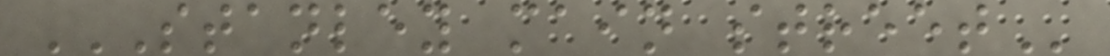STANLEY MAIN STREET
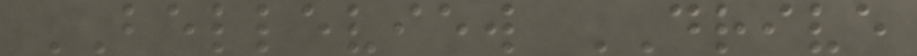BELLEVIEW DRIVE
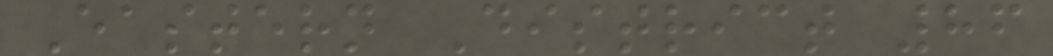Eastern District 86
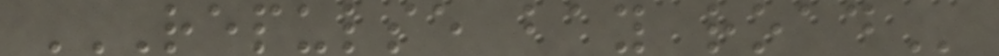REPULSE BAY ROAD
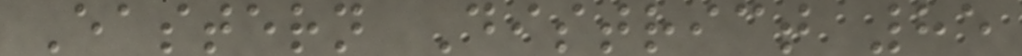Eastern District 85
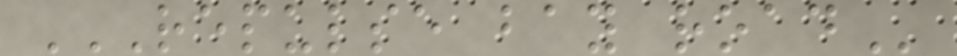REPULSE BAY ROAD
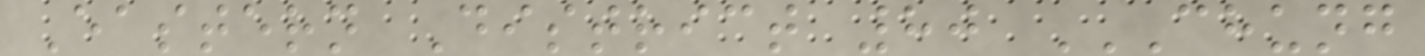Eastern District 80 CHUNG
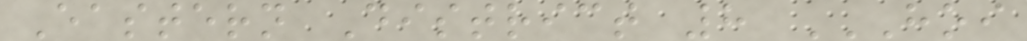Eastern District 8 HOI
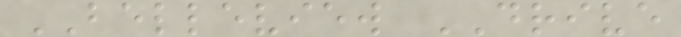BELLEVIEW DRIVE
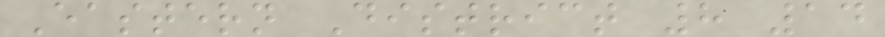Eastern District 8 14
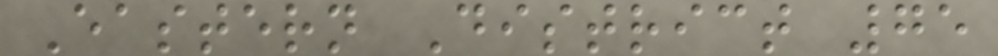Eastern District 75
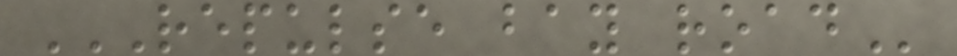REPULSE BAY ROAD
